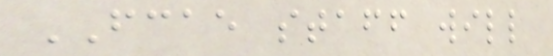FCAE staff will
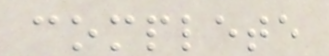complete
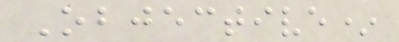Objective*
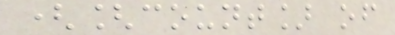([count] of
